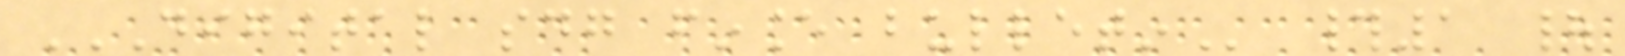DIGITAL SDG FINANCE BULLETIN #1 |
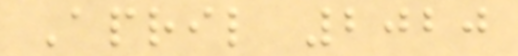April 2020
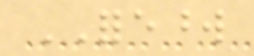FOREWORD
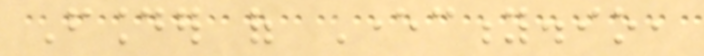Founder of Evercity.io,
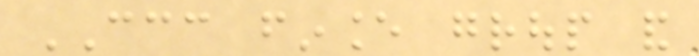CCC finance group and
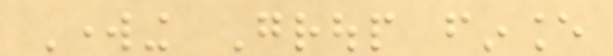Working Group finance
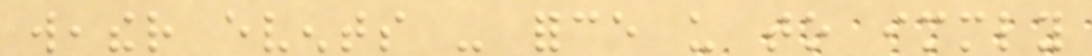weather events - force us to immediately
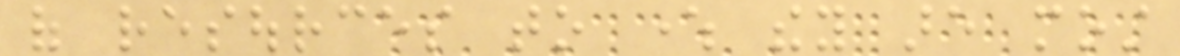of resources to where they are most
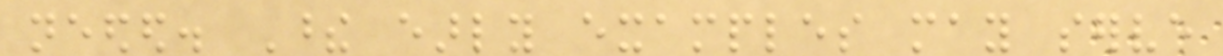needed. These early examples may serve
